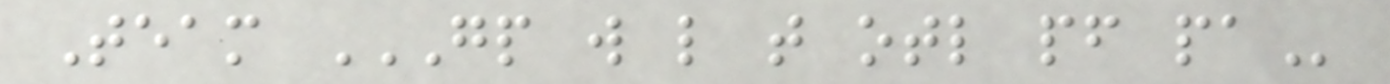Team GP W L T OTL PF PA
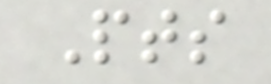Pts
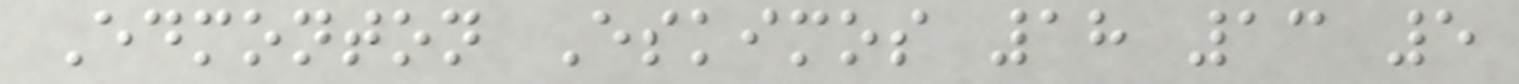Edmonton Eskimos 18 13 5
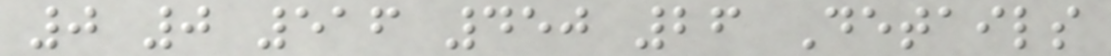0 0 516 450 26 Details
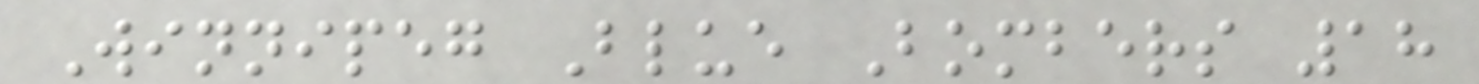Winnipeg Blue Bombers 18
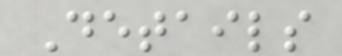Details
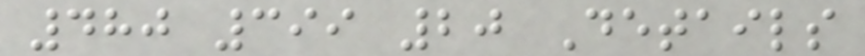480 399 20 Details
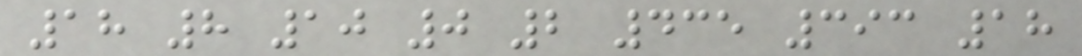18 8 10 0 2 435 393 18
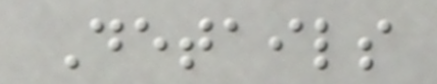Details
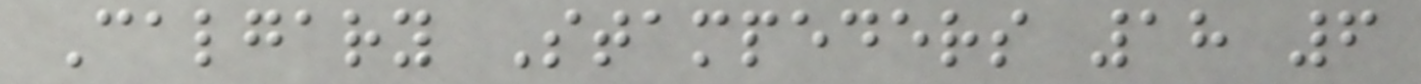Calgary Stampeders 18 6
